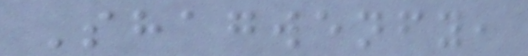Shagwenfy,
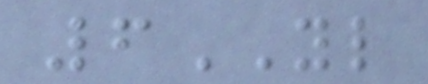6YL
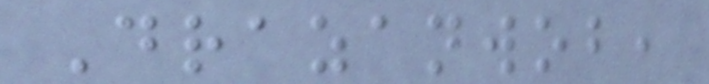Drazanwob,
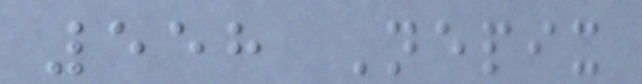558 Nepix
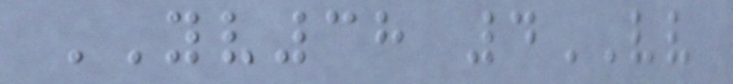YV38 4VV
